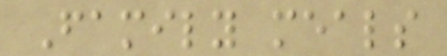Family meals
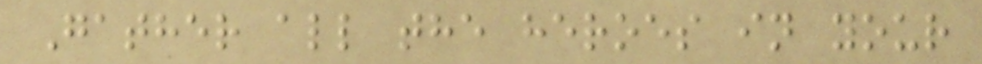Gather all the heroes in your
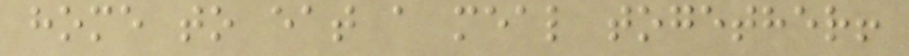home to eat a meal together!
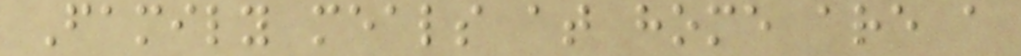Family meals at home are a
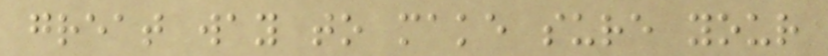great way to make sure your
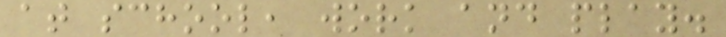at school, work and play.
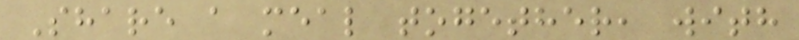Share a meal together, with
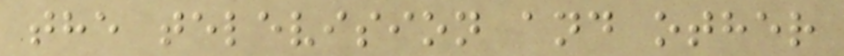the television and other
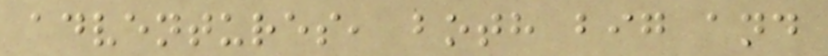adventures, both big and
